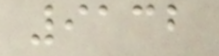9132
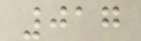017
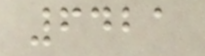6421
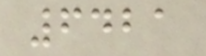6421
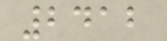2412
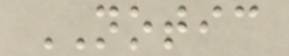NOTIC
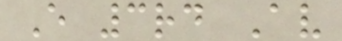E 3rd Av
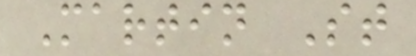Martin St
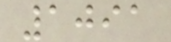1091
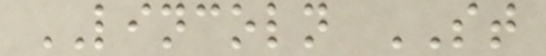LINCOLN ST
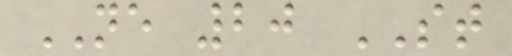NE 20 ST
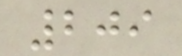209
